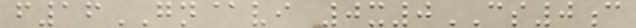f16GN@vi 0x0CS0c
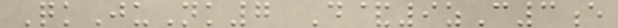QkJuNk7 D&9zC3e
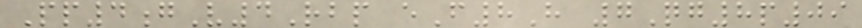Pp4gV4Rbp eF8H 7Qg8p09
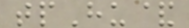tpHu&
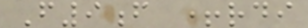F9f +rdi
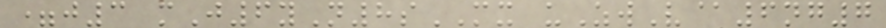=j3 mJ6yN8sMX uZwV@6ng7
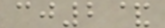cj2&
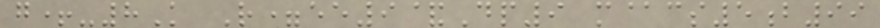g+-8K R=ee9&Dp9 m@cs5b99
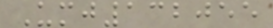Umj132055
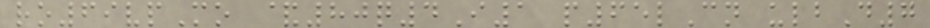ro69vpMo &80q4I1 p65lCn ulbD7
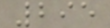295
